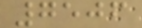7506
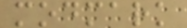modmark
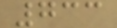733
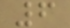6
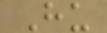Hu
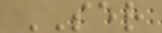SER
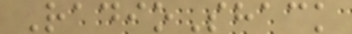RadioShack
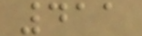411
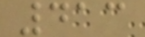413
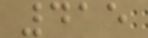415
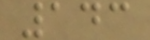143
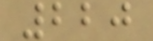220
